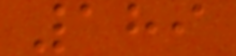189
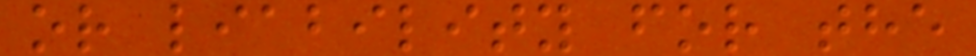or liability for the
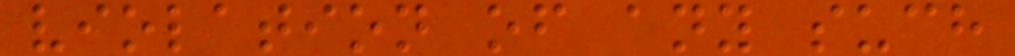violation of any such
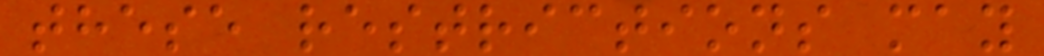these restrictions may
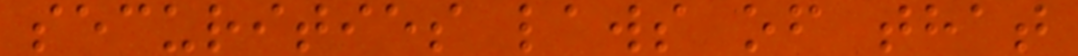securities laws of that
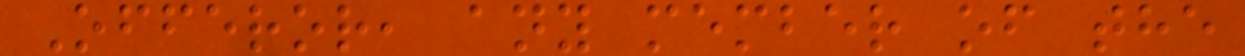Offeror, any member of the
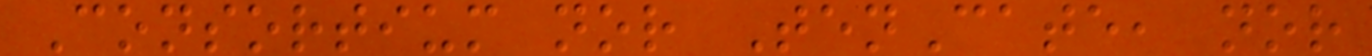Consortium nor TenCate, nor
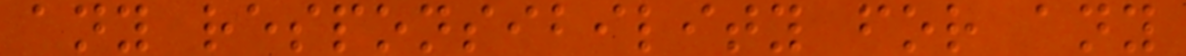any responsibility for any
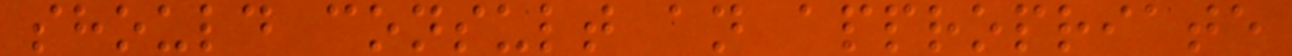should consult an appropriate
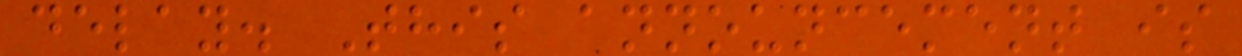delay. This announcement is
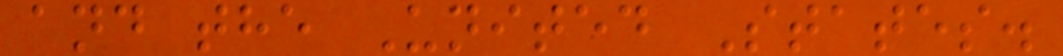and the United States.
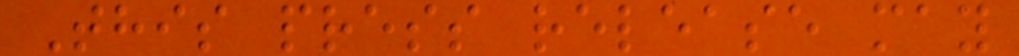This press release may
